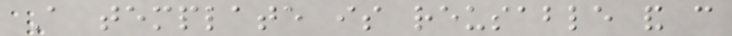A template is reusable and can
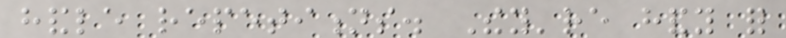handle repetitions. They're handy for
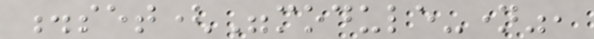.set("module-name",
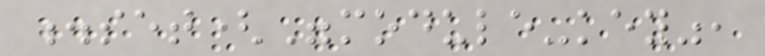.set("module-key",
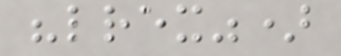"lrex")
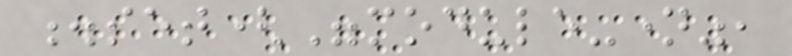.set("module-name",
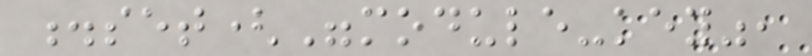.set("module-key",
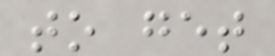to get
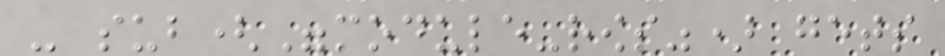- sub("module-rows") gets
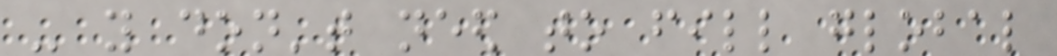- you don't need to fill global
